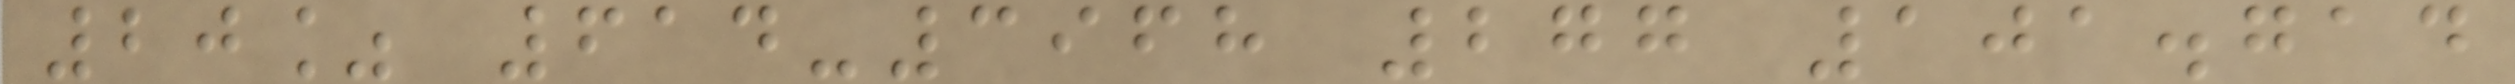20% 614-3968 277 101.714
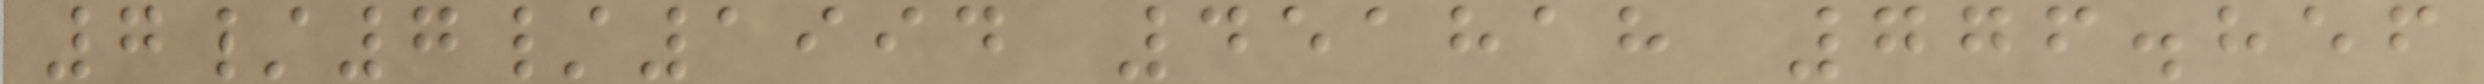7/7/1994 451818 776.856
